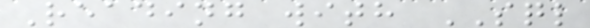Reading with SQL
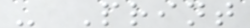- Print
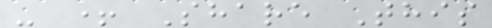- + Share This
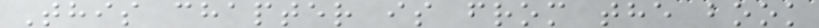This chapter is from the book
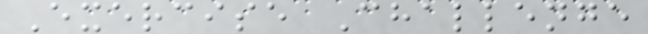Exercise Challenge
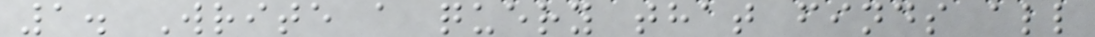1. Write a query that finds all
